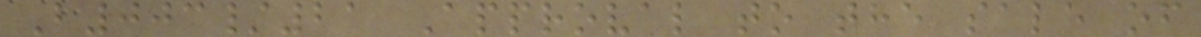B003/21 Approval to the sale of
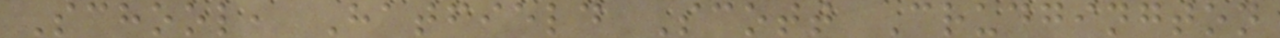School, Hatfield Scott Crudgington
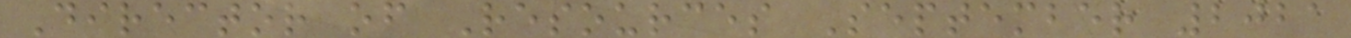Director of Resources September 2021
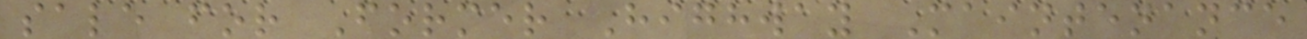sale for Former Highway Maintenance
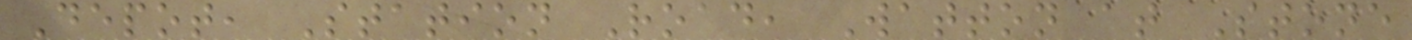Depot, Station Road, Watton at Stone
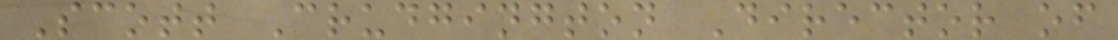Scott Crudgington Director of
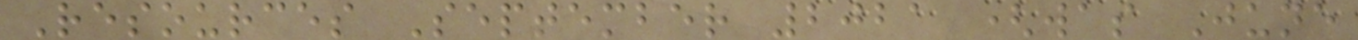Resources September 2021 (was June
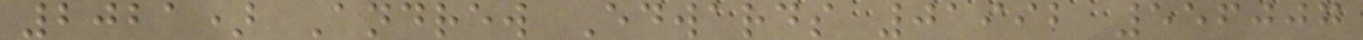2021) Andrew Edwards 01992 556007
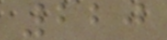220
